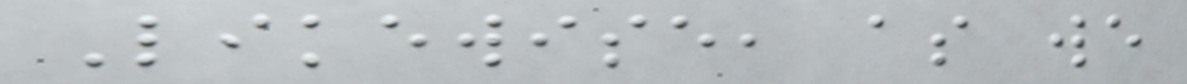Likewise, as we
